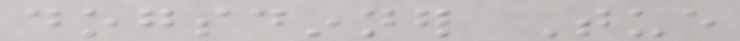dogsdinner Tue
